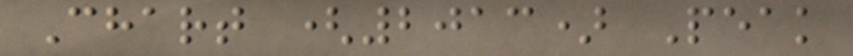Chart (2013) Peak
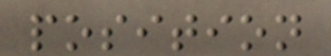position
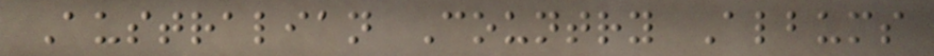Australian Country Albums
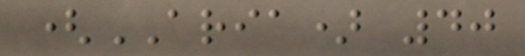(ARIA) 40
